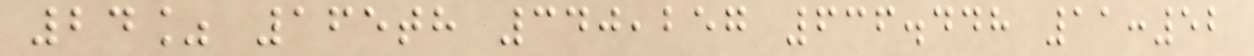24% 165th 340,257 636.448 11:52
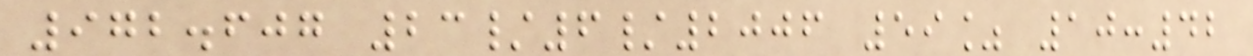972.607 23/6/2006 59% 10:42
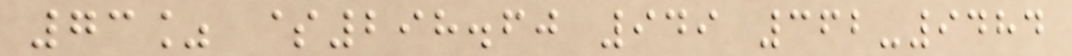73% $298.60 949 362-9484
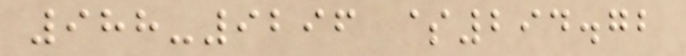988-9296 $294.72
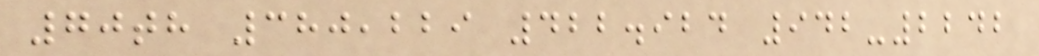70th 380,229 422.924 942-2242
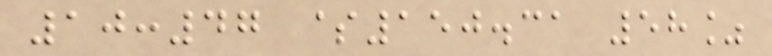10:47 $150.31 58%
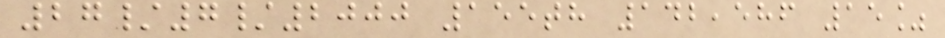27/7/2000 155th 142,586 15%
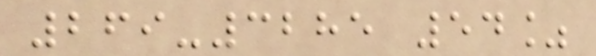269-3285 54%
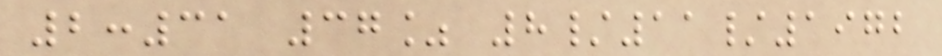2:31 37% 8/11/1972
